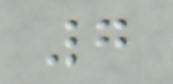7
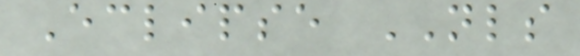Eclipse NLS
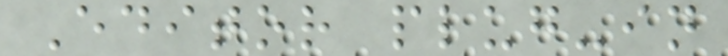Editor plug-in
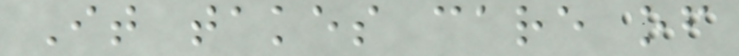It takes care of
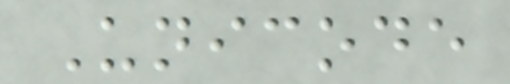Unicode
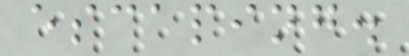escaping.
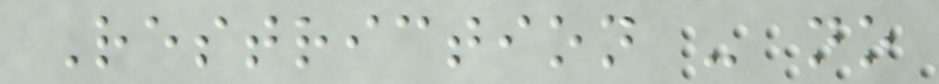Restriction - no
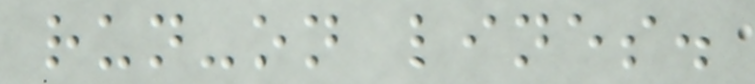run-on lines.
